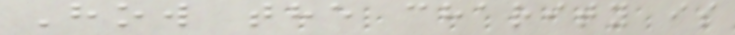How the charity is
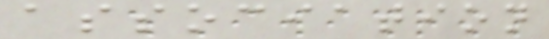association
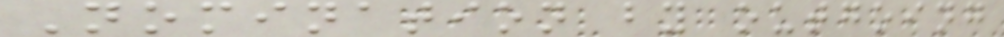Nomination by outgoing
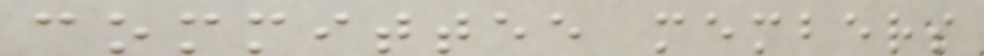committee members
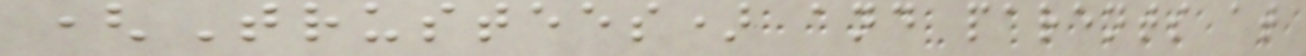(Trustees) and parents at
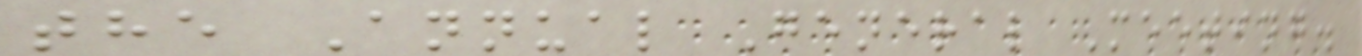the Annual General Meeting.
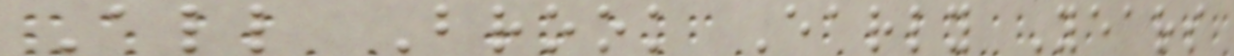All Brook Early Years
